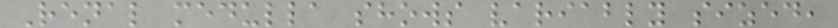Renal medulla shows variably sized,
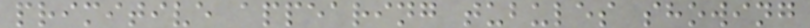primitive appearing tubules showing
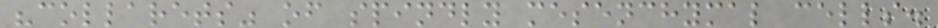"collarets" of spindly mesenchymal cells.
